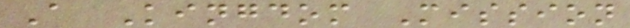A Kingdom Mission
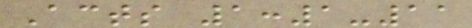Acts 1:1-11
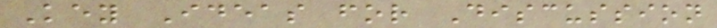Key Ideas for Discussion
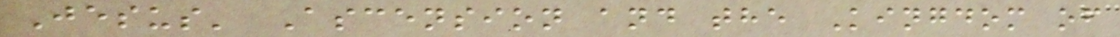Jesus' Ascension and the Kingdom of
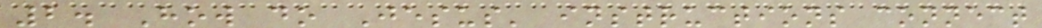2. How do Jesus' instructions connect
